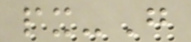px-G
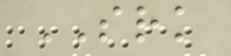SRK
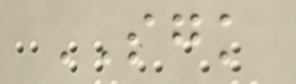SGK
